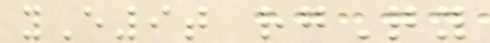yE9t rgQy
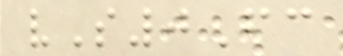vS0Fc
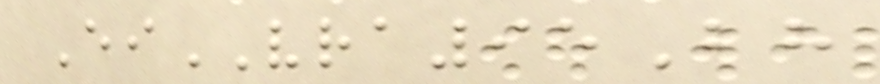EiVRA95Bh
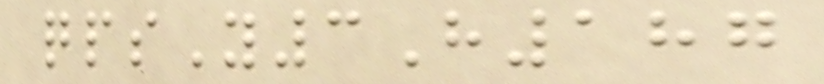qpsY3H187
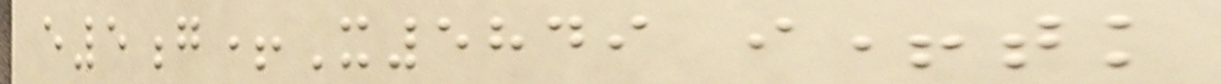e5g+X5849 i+tk
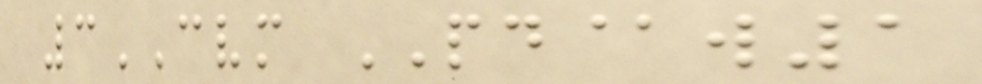3CVM PD@w1
